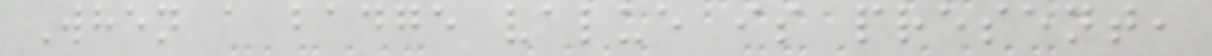When a badge value is present,
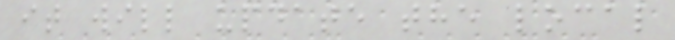it will update the local
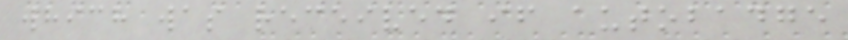which was received if autobadge
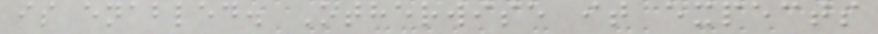is enabled. Otherwise it expects
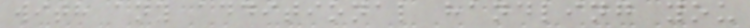with any additional handling you
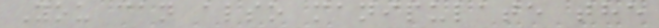You can also manipulate the
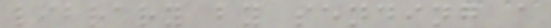library by sending a
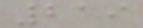219
